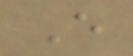E
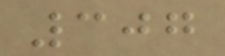307
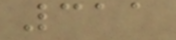311
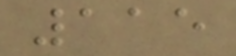115
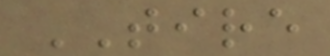TIRE
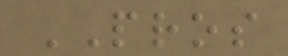PROS
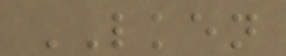LKEN
